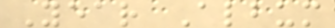Year Album
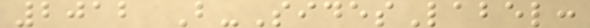2012 B-SidesLabel:
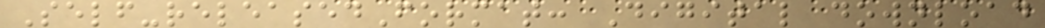Self-releasedFormat: Digital download
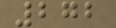272
